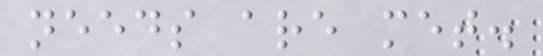needs are met.
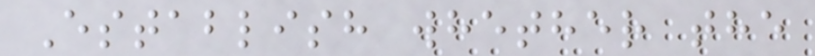Establish whether the
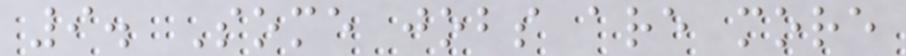9. Some jobs are more
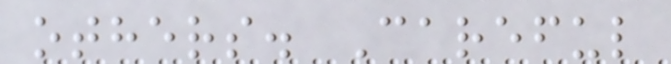others. Careful
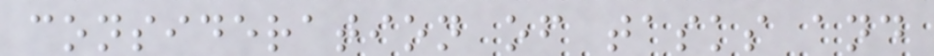consideration of tasks and
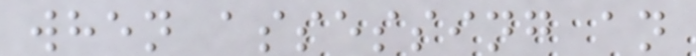when assessing an
